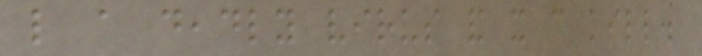like a deadly virus and it can kill.
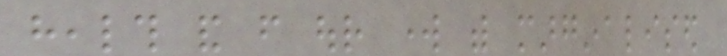health and from our work with marginalised
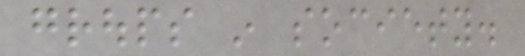groups in society.
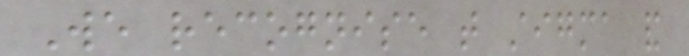We recognise that stigma and
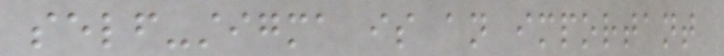self-stigma is an important
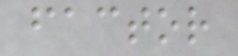factor
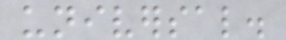universal.
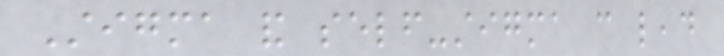Stigma and self-stigma can lead
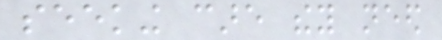seeking care they need
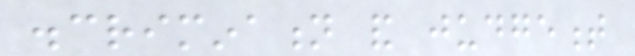discrimination and judgement
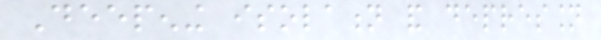Deepening isolation and depression
